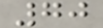70
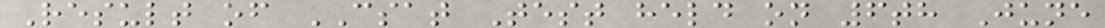Result of CSAT Test held on 6th June
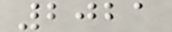2021
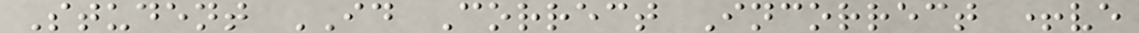Student ID Correct Incorrect +ve
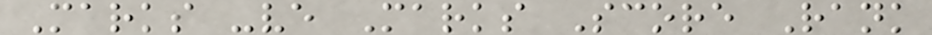Marks -ve Marks Score Rank
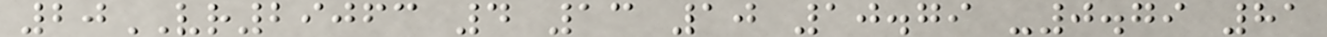20VR29063 4 13 10 10.79 -0.79 81
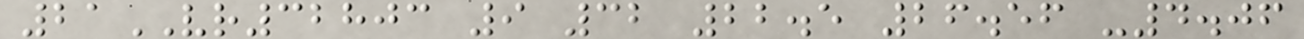21VR32803 9 32 22.5 26.56 -4.06
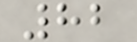82
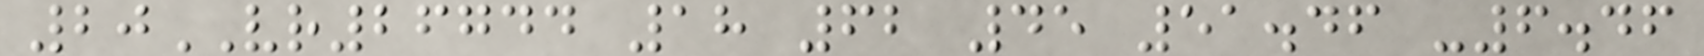20VR26744 18 62 45 51.46 -6.46
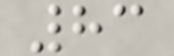83
